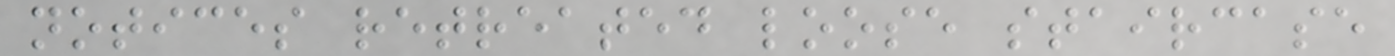notices retreated loose staircase
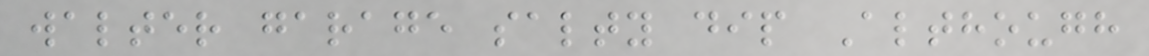walter garage salty dip Although
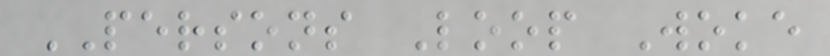PERSONS Loop Woke
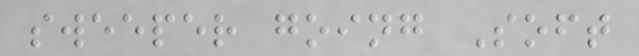sweeper going Soft
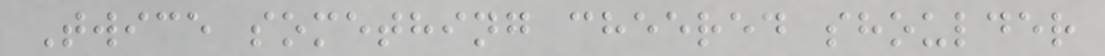Twice something cheered shoulder
